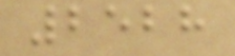2528
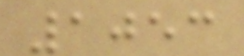1053
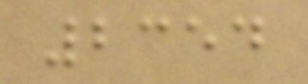2354
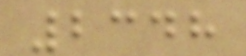2348
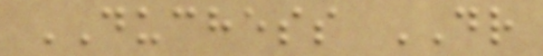DUCHESS DR
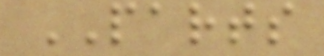PARTS
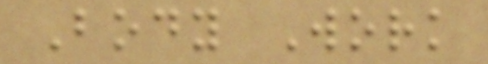Body Work
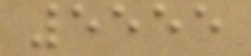5555
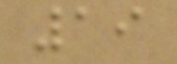19
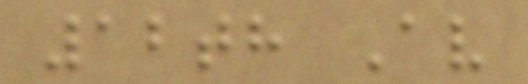12th Av
